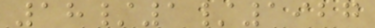18/1/1927
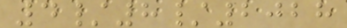4/8/2028
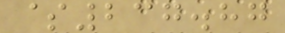$237.87
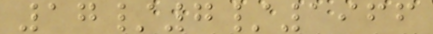17/7/1966
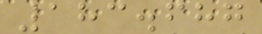183.687
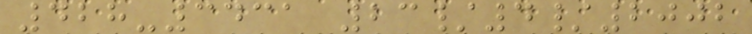428-3431 23/4/2002
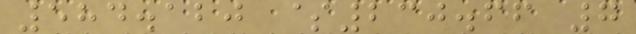584.120 $230.66 7
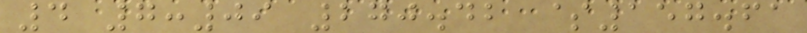4 7:09 270.42 $157.61
